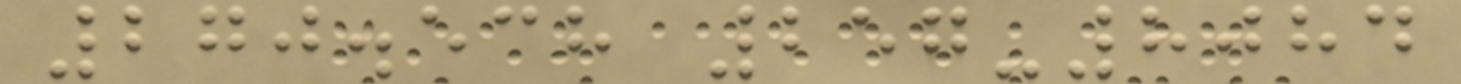270.538 257-8084
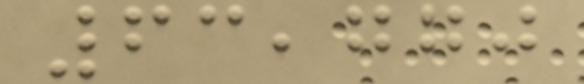63,770
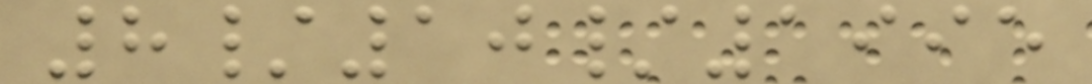8/10/1995
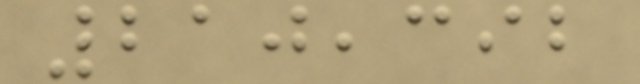210,392
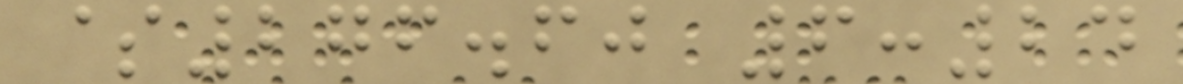$276.60 6:24
